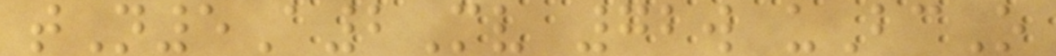tN5A2Mv 72w uBcO
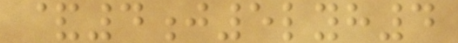&4j5lyh4
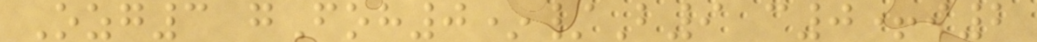Ozg3 gFoh0*/B9 c0+i2
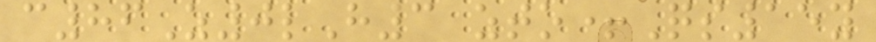c86Z0lH3 zto+Qs15y
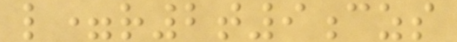l=r2t9czs
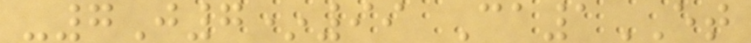-7J7*99 Ca1ET
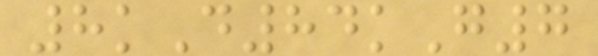8kD84kG7
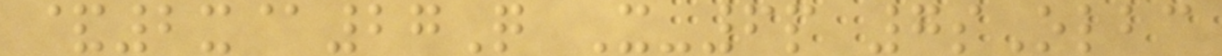&2x@27Q X-6p 7sOlbc
